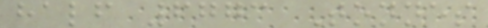half 6773 Tonnes
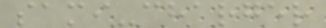sami-charger
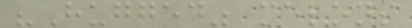"Hugged" melons
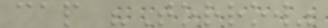cap "Torrow"
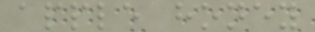apple honey
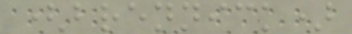(brennick)
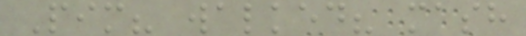Pim? walked? mash
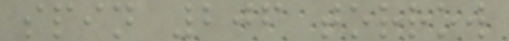spin 206 torrow
